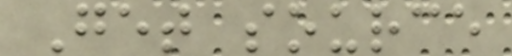Get source
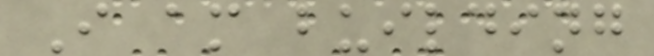I am building
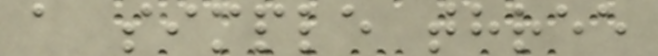a simple three
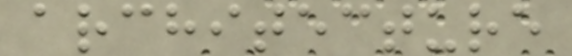architecture
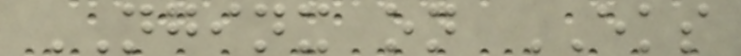NGINX on EKS
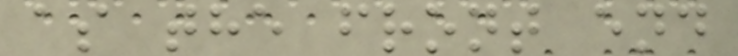as the front end
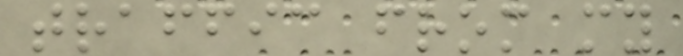traffic from my
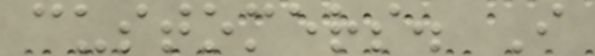customers. I
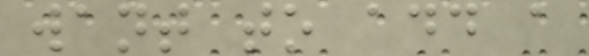want to add a
